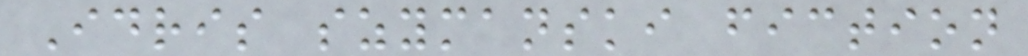Idris szymanski fiction
